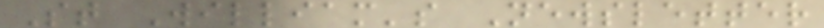St William's Newsletter
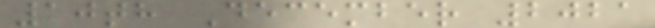10th December 2021
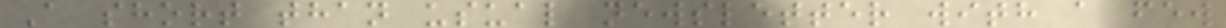A short than usual newsletter with a few
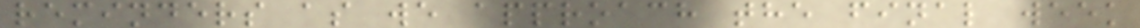reminders as we approach the final week
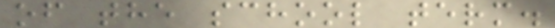of the school term.
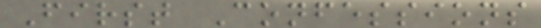First Confessions
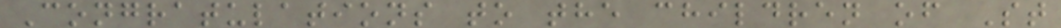Congratulations to the children of St
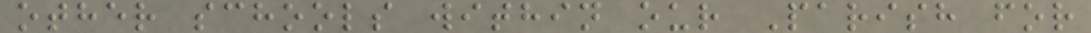other schools within our Parish for
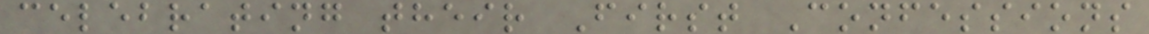celebrating their First Confessions
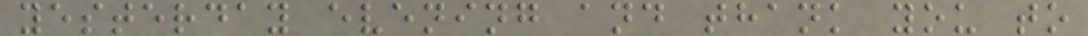yesterday evening and thank you to
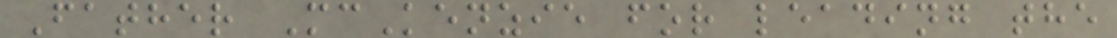Father McKenzie for leading the
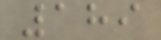189
